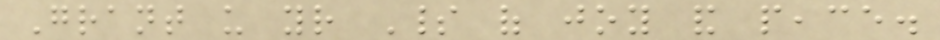Grant us your Spirit of joy and peace.
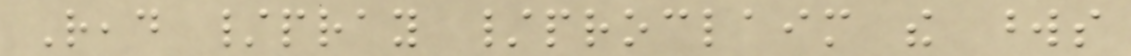Read /pray /proclaim the words
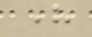here
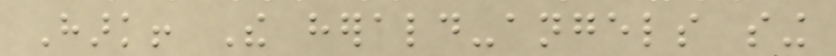Hark! The herald-angels sing
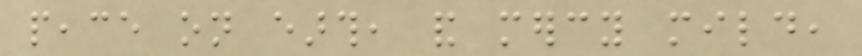peace on earth, and mercy mild,
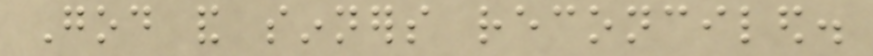God and sinners reconciled.
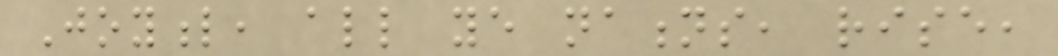Joyful, all ye nations, rise,
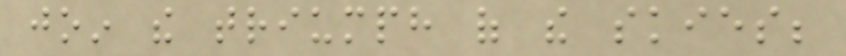join the triumph of the skies;
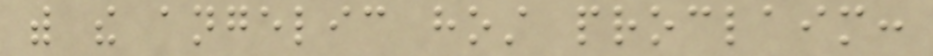with the angelic host proclaim:
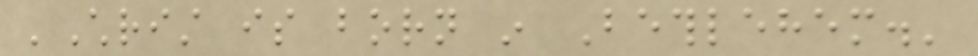'Christ is born in Bethlehem.'
